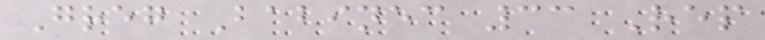Greg Babinec 33 Rep
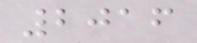2016
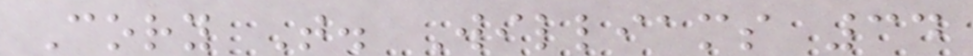Cory T. Williams 34
